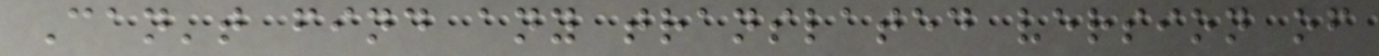Can't find any translated version of
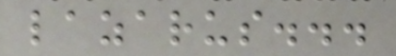lazarus...
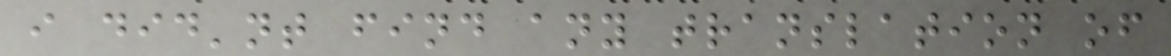i did'nt find any translation of
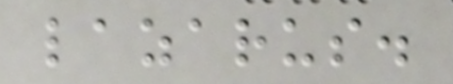lazarus.
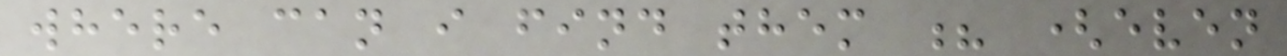where can i find them ? (even
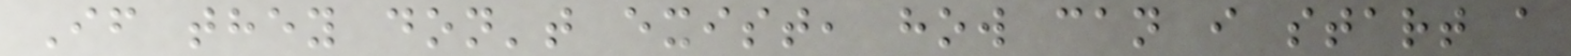If they don't exist, how can i start a
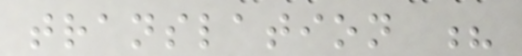translation ?
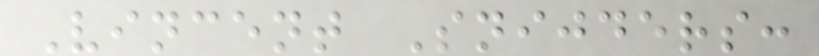Vincent Snijders:
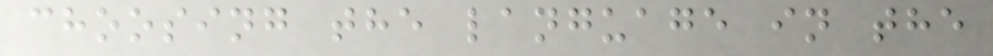choosing the language in the
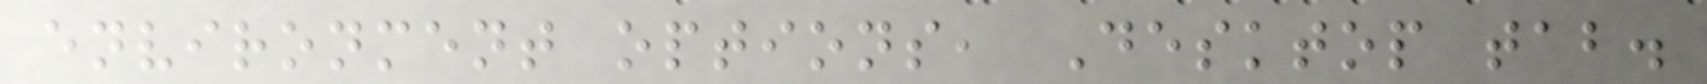environment options, Desktop tab.
